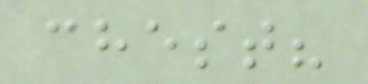chest?
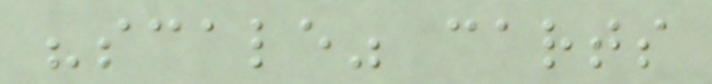"scale" carts
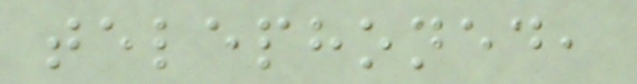telephoned,
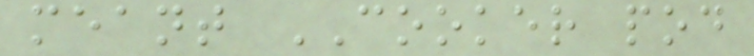meant COOKER pod
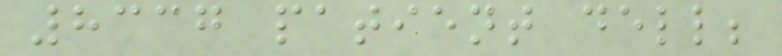8337 patient dell;
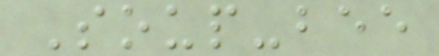Soup-bee
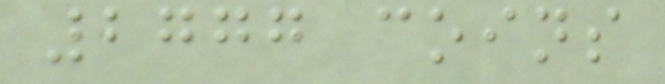2777 coins
